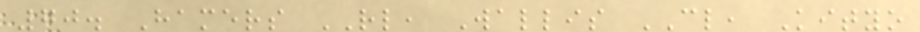70. Hamers RL, Wallis CL, Kityo
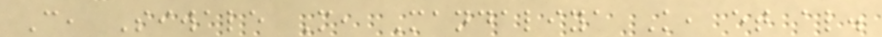C, Siwale M, Mandaliya K, et al.
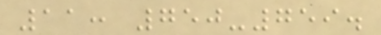11: 750-759.
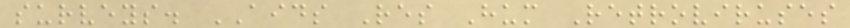surveys. AIDS Res Hum Retroviruses
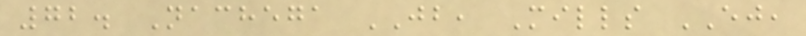72. Nachega JB, Mills EJ,
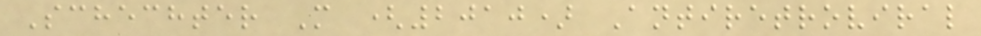Schechter M (2010) Antiretroviral
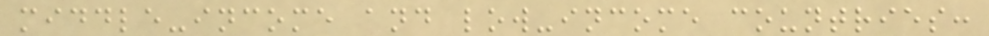middle-income and low-income countries:
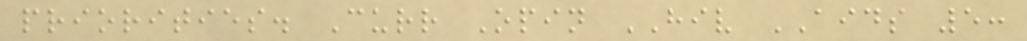priorities. Curr Opin HIV AIDS 5:
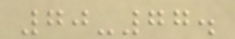70-77.
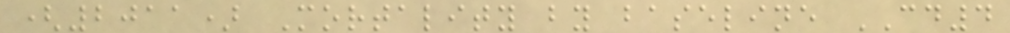(2011) Mortality by baseline CD4
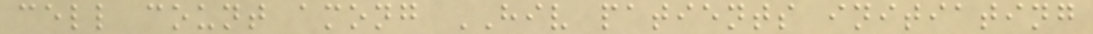cell count among HIV patients initiating
